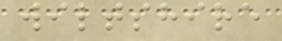wiltshire
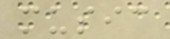music
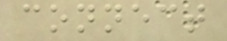connect
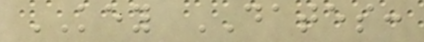KEY DATES:
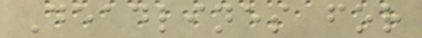Deadlines for
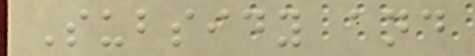Subsidy and
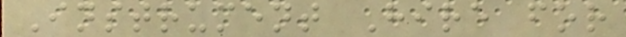Instrument Hire for
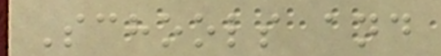Schools and
